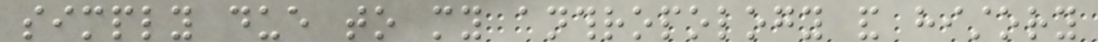simply due to my anthropology and history
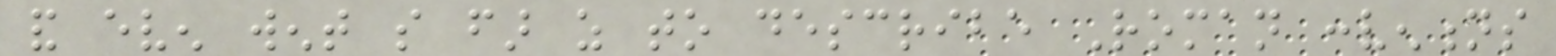and even went so far as to describe Roman conventions
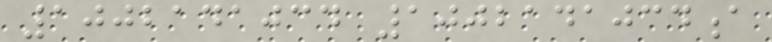1002141034 1002141034a
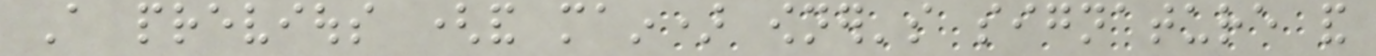A previous (and main) owner's signature and
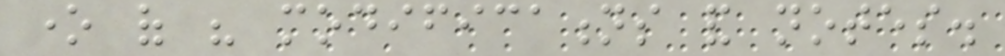one of his modifications and notes.
